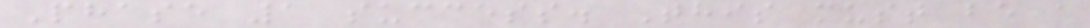Phase 1 success. This must be a
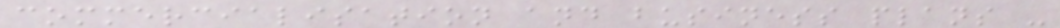commercialisation and business plans -
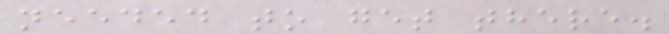needed to get there.
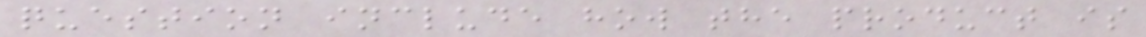question include how the product is
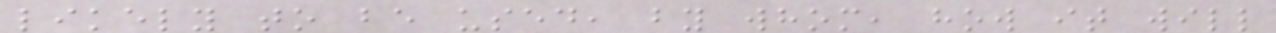likely to be used, by whom, how it will
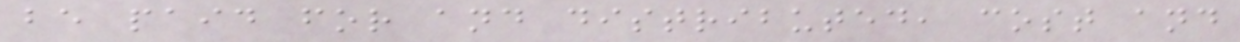be paid for and distributed, cost and
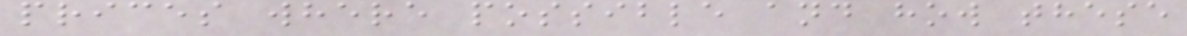prices where possible and how these
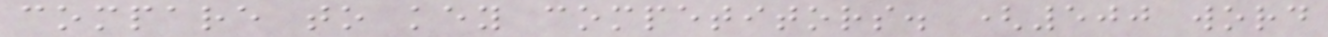compare to key competitors. (500 word
